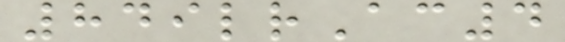849lrAc4
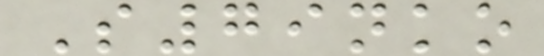S79nko
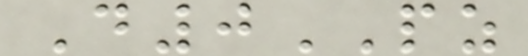D0PZ
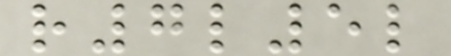r7l5l
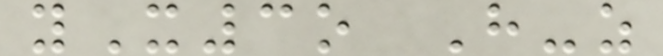yX3o H-z
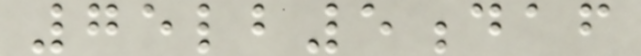75lb5daf
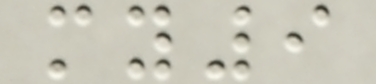my9
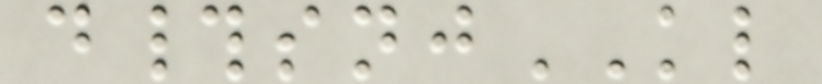d#snjKL
